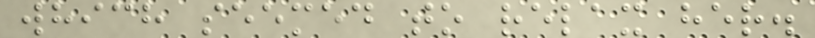which seemed to relax her.
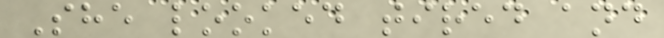She looked tired and
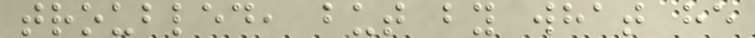troubled, but by what he
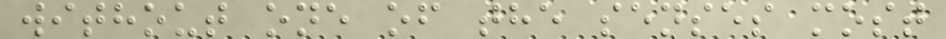without one of the senses most
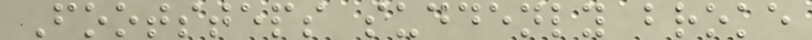Footsteps suddenly broke
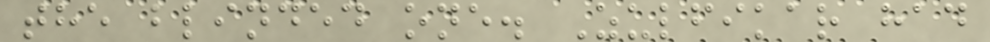the blinded one. Zulfikar had
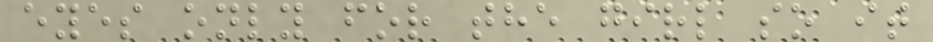eyes only for the girl so it
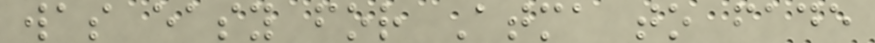was easy for Atma to fade
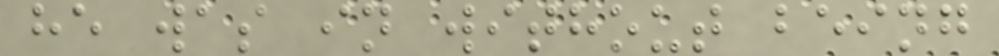he was in without being
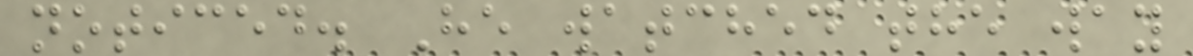noticed. He watched the way
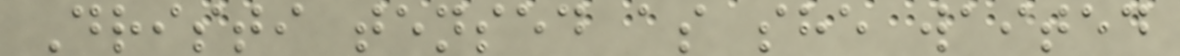Dristi tensed as she waited
